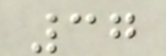37
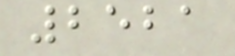2521
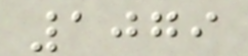1079
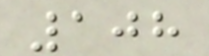108
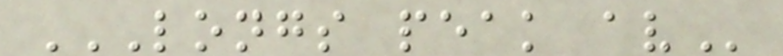LONGS PEAK AV
